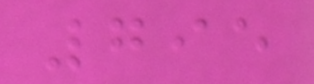795
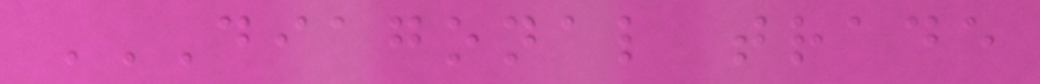DIAGONAL TRADE
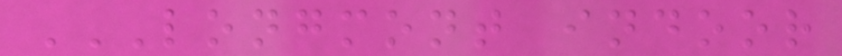LONGMONT INDOOR
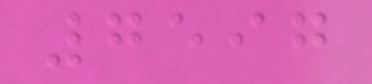7597
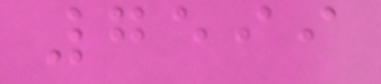7599
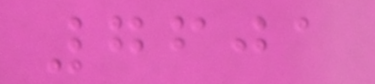7601
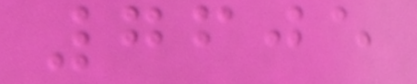7605
